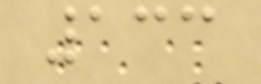133
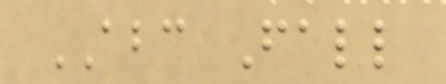ABC Fall
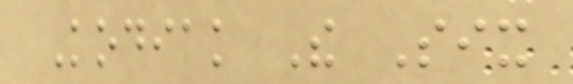Kodiak The Six
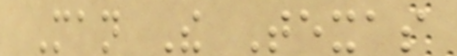Man The Texas
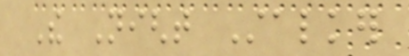The Night Stalker
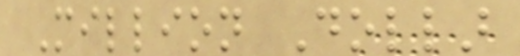Million Dollar
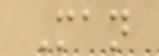Man
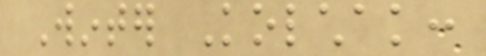Winter Kolchak:
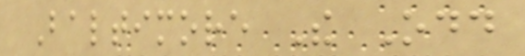Baltimore The Odd
